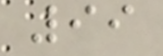99
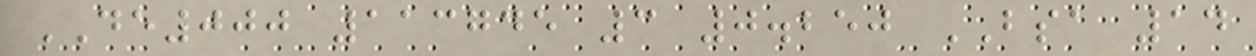DE000 113745 3 0.250 BSA 14
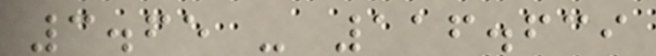3.65 - 116.639
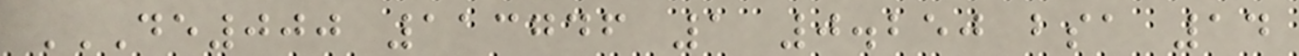DE000 113746 1 0.250 BSA 14
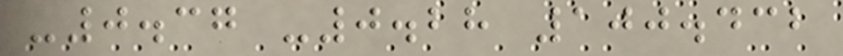-0.37 -0.28 100.432
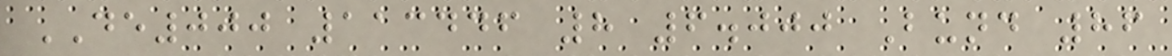DE000 113446 8 6.000 Bund 86
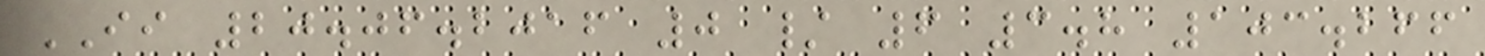II 20.06.2016 0 / 6 3.8 103.266
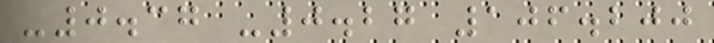-0.37 -0.27 106.200
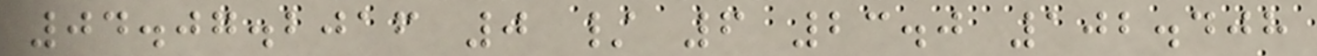04.07.2016 0 / 6 23.0 102.408
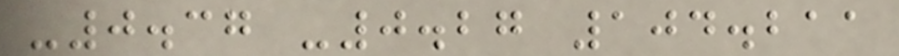-0.37 -0.27 104.211
